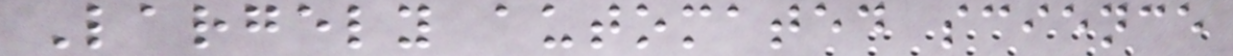Largely automated science
